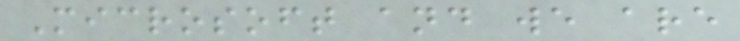Microsoft and we are
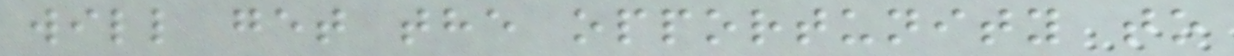will get the opportunity to
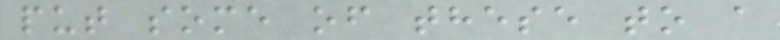put some of these to a
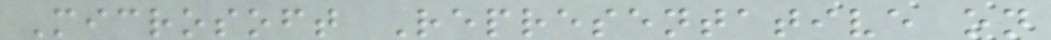Microsoft Representative on
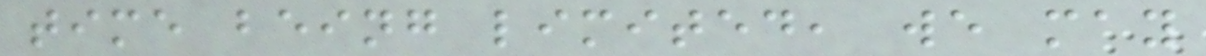time being limited, we may
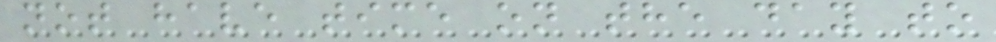not have time on the day to
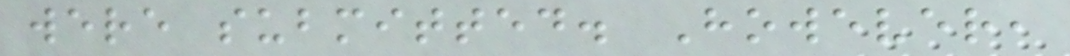were submitted. However,
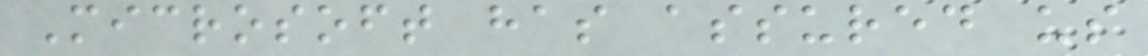Microsoft has assured us
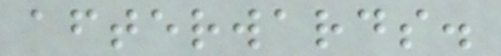afterwards.
